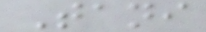Tani
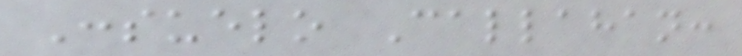Consuelo Callahan:
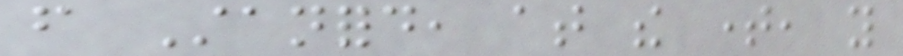from Stanford, at the time, you
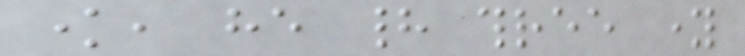know, he had three young
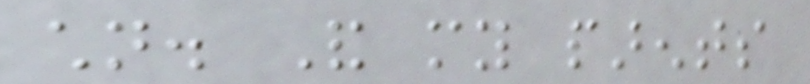children. And my parents
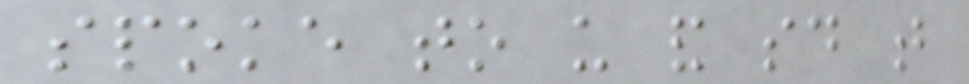spoke to us and said that
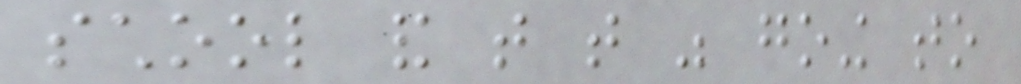school and that that was going to
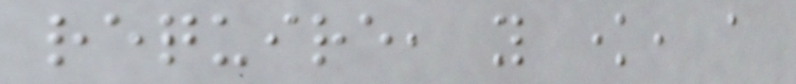require, you know, a
